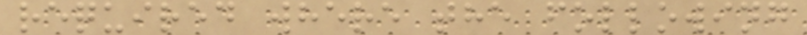required where the following
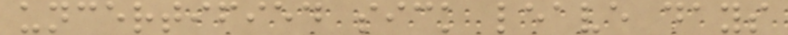uncertified sick leave days
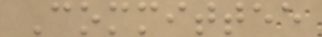Committee
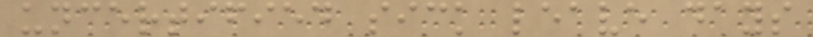uncertified sick leave days
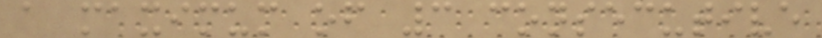a maximum of 3 consecutive
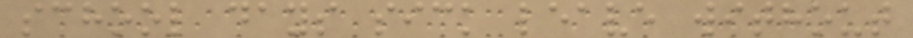school days sick leave without
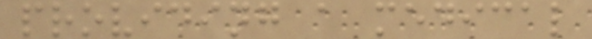providing a medical
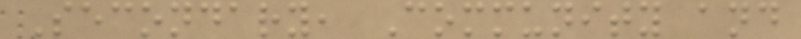Secondary, Community and
